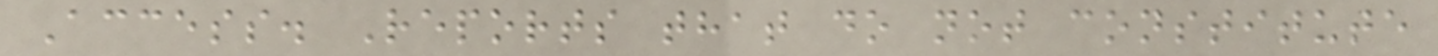Access. Reports that do not constitute
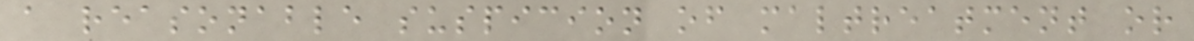a reasonable suspicion of maltreatment or
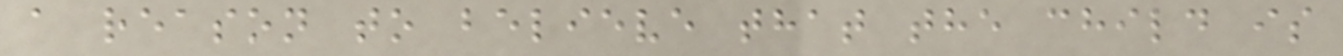a reason to believe that the child is
